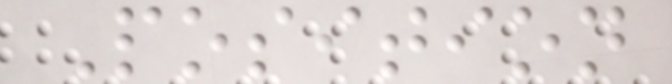Position
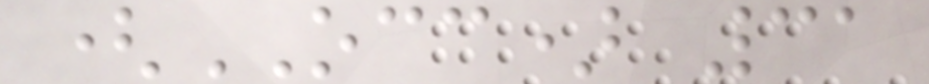(OCC) 31
